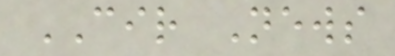CIR News
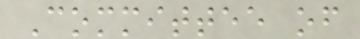Committee of
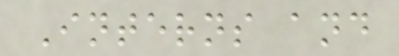Interns and
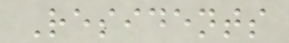Residents
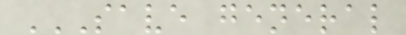SAVE GENERAL
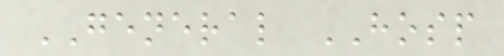GENERAL HOSP
